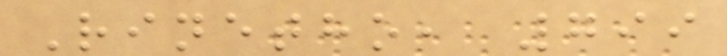Rinetho, 799
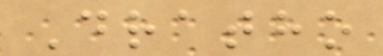Dratho
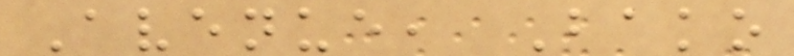Avenue, Bako
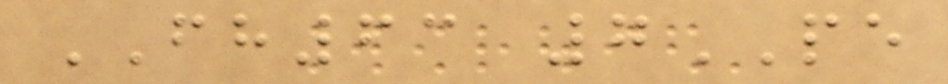FH63 7PE
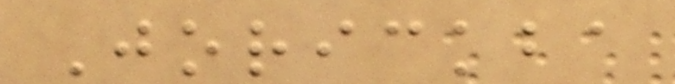Jorickba
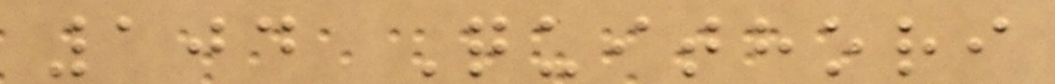104 Quithori
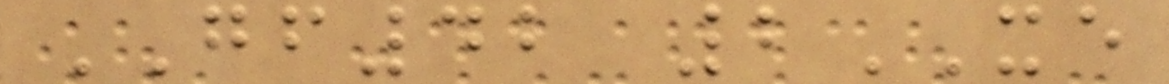GF42 2XE
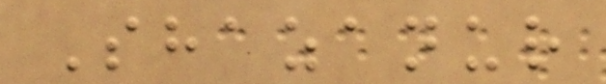Shazanur
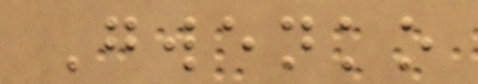Gwenko
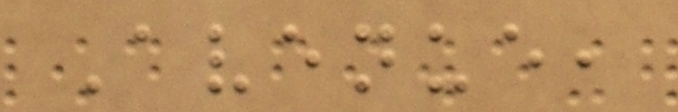Avenue,
